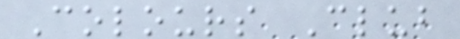Colours Club
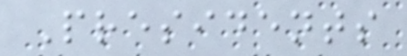Presidents
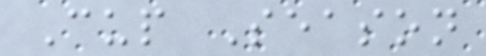Cup Season
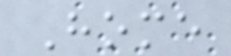Home
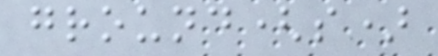ground(s)
